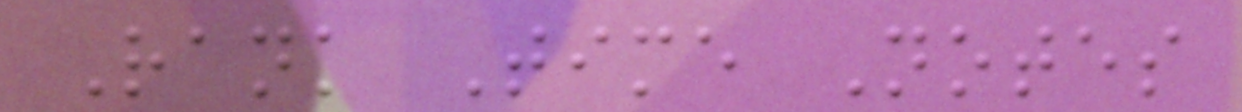Rank Time Notes
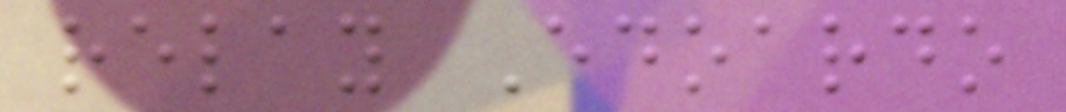relay Edoardo
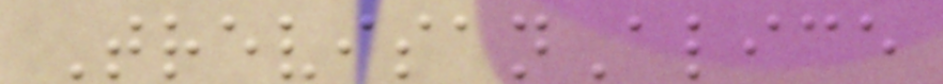TrevisanAlice
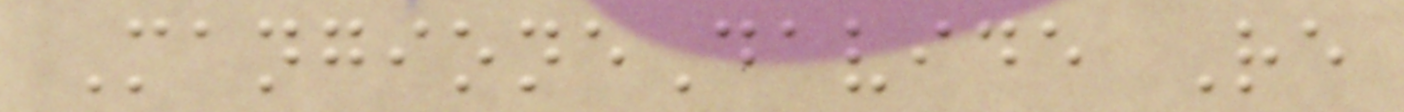MangioneDavide Re
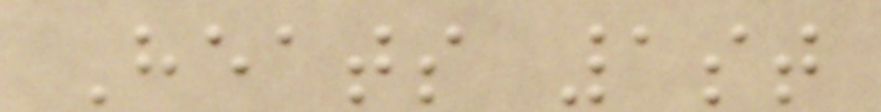Heats 1st
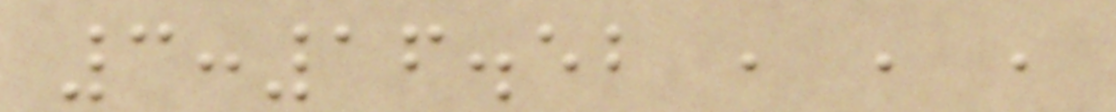3:16.52 , , ,
